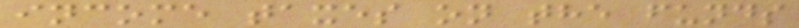income taxes on the funds
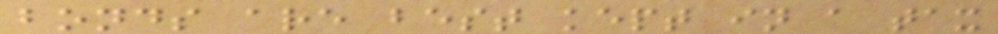bonds are best kept in a tax
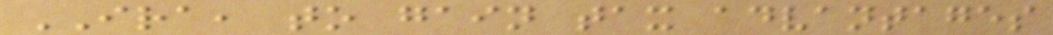IRA, to gain tax advantages
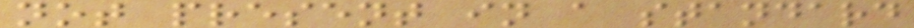not present in a standard
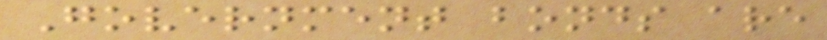Government bonds are
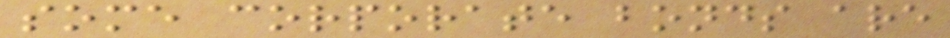some corporate bonds are
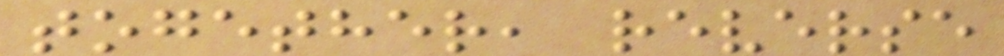together, reverse
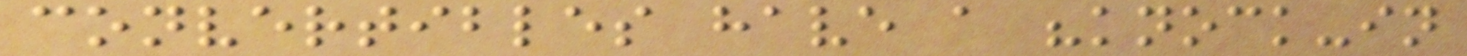convertibles have a "knock-in
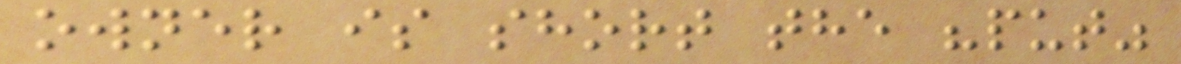owner is short the "put"
